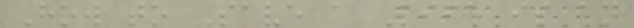How to Save a Life is an
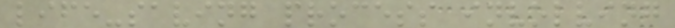life-saving process involving
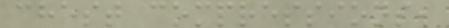chest compressions,
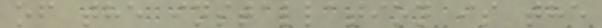of the installation is the
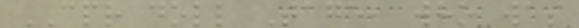CPR doll Tage, who was
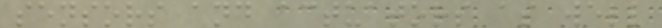sensors and actuators as well
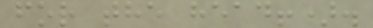for the head!).
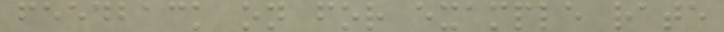feedback on for example rate
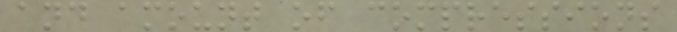and amount of compressions
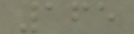165
